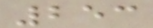253
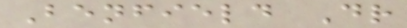Benfield Dr
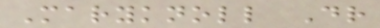Maryknoll Dr
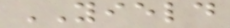YIELD
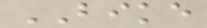BIKE
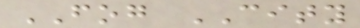FOG CITY
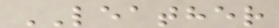LEATHER
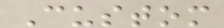Custom
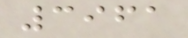3961
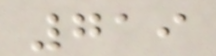719
